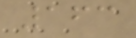163
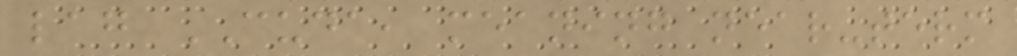lag CUDA, meaning near-term
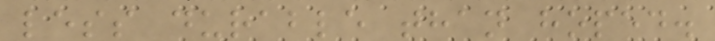less durable than hoped.
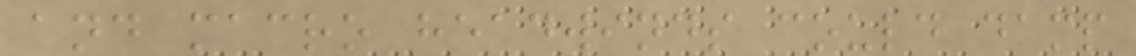and macro headwinds could damp
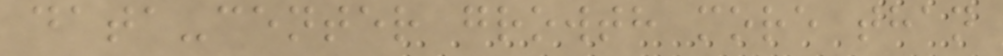data-center growth more than
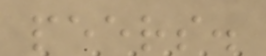peers.
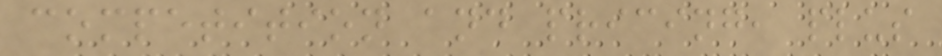competition and pricing, plus
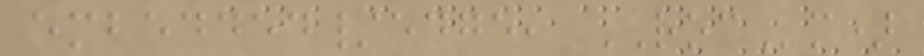embedded/edge, ROCm)
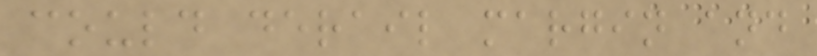could derail margin and
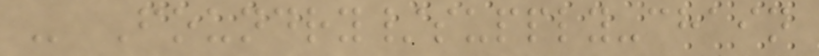- Foundry/supply-chain
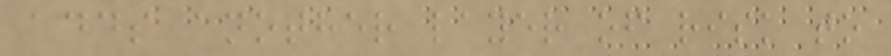adds another layer of risk to
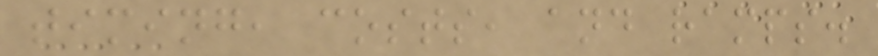timing, costs, and ramps.
